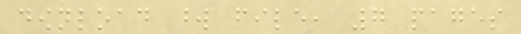download word file, 7 pages
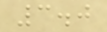3.0
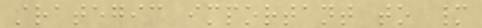strategic important to many
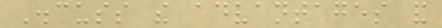Discuss the advantages and
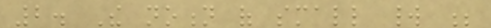2. The notion of small world ;
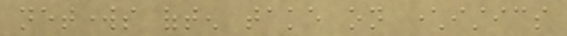networks often take on characteristics
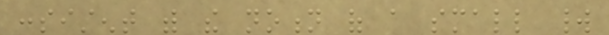consistent with the notion of a small world
